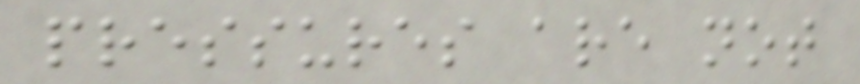pressures are not
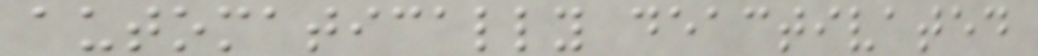automatically deactivated
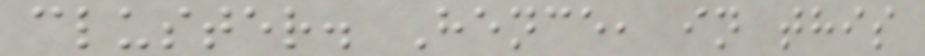cluster. Hence, in this
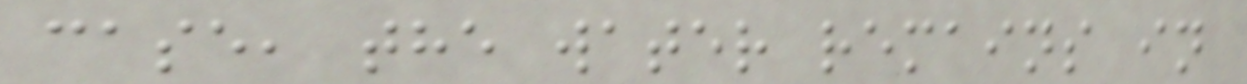case, the water remains in
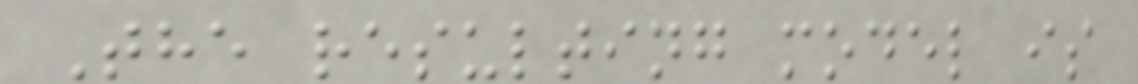The resulting model is
